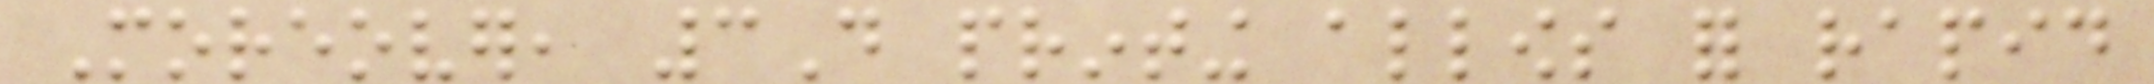Moreover, 3D printing allows for rapid
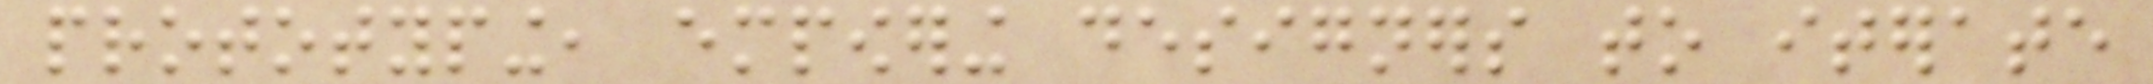prototyping, empowering designers to iterate
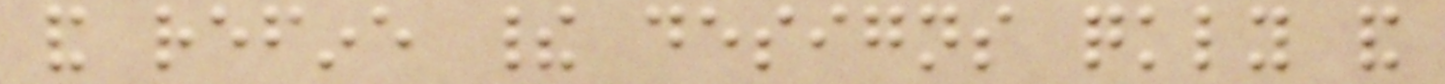and refine their designs quickly and
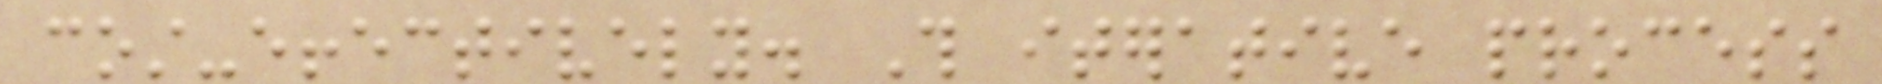cost-effectively. This iterative process
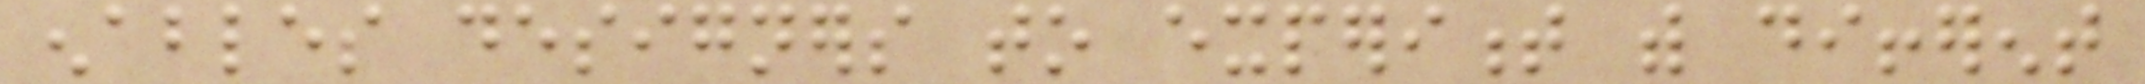enables designers to experiment with different
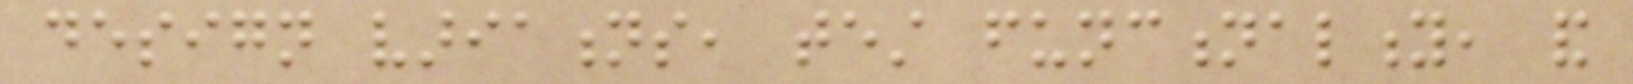design variations, test functionality, and
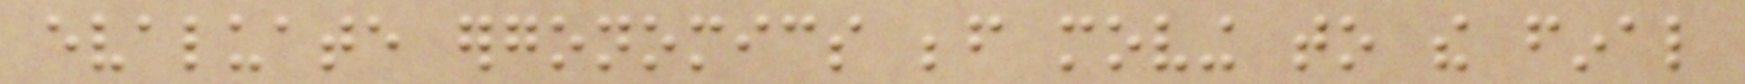evaluate ergonomics before moving to the final
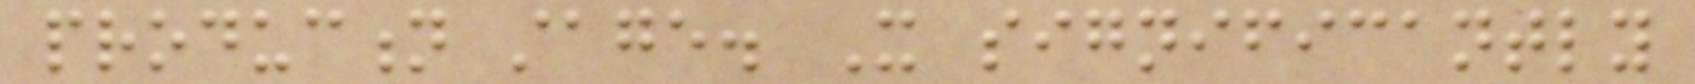production stage. It significantly
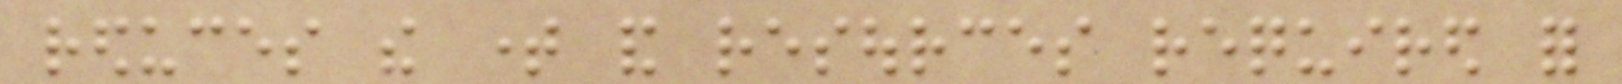reduces the time and resources required for
